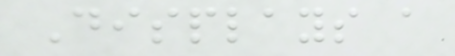Displays a
